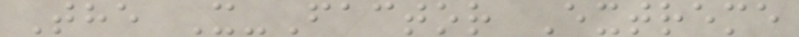The X-Factor Extreme
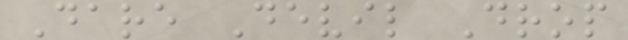Dare Devil Drop
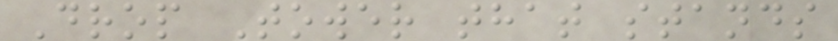Drop Tower that stands
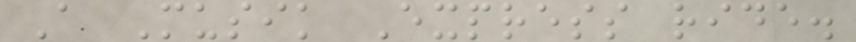A Musik Express ride.
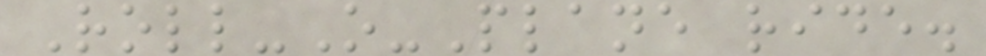Roll-O-Plane ride.
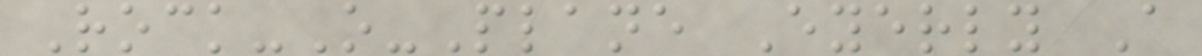Rock-O-Plane Eyerly A
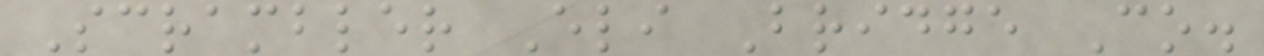Scrambler Eli Bridge Co.
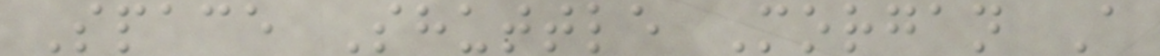Space Shuttle Morgan A
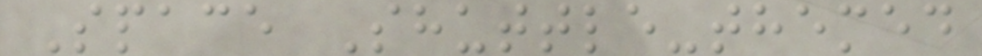Space Shuttle-themed
